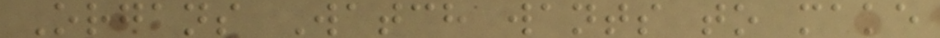Organs Watch wants to make
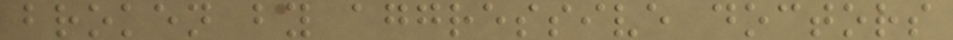broken by aggressive doctors
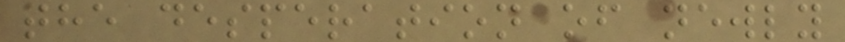the desperation of newly
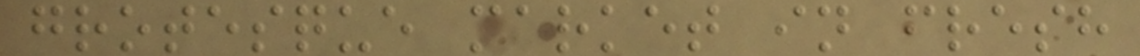grotesque market in fresh
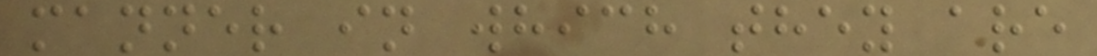manner in which they are
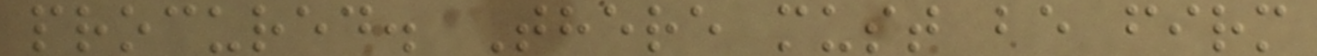procured. There must be firm
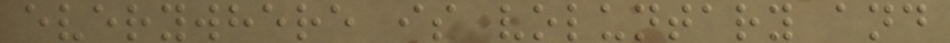everywhere is voluntary and
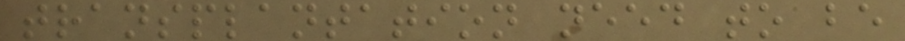transplantation need to be
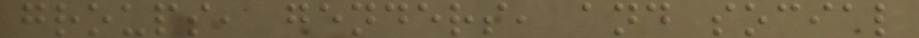groups, genders, and social
